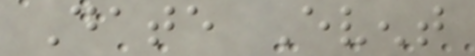Date Event
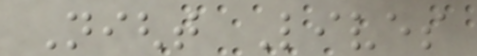Night Lives
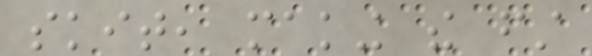skit, making the first
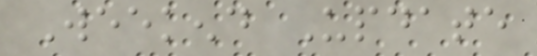Weekend Update
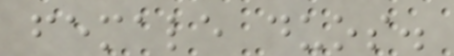female duos.
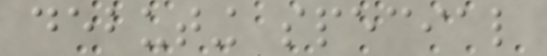debuting special
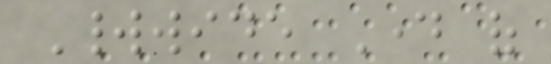Worldwide Day of
